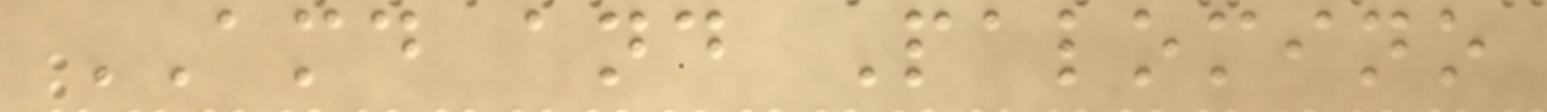AMD and Palomino
